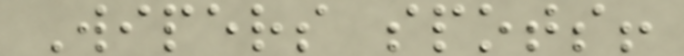Wipers spots!
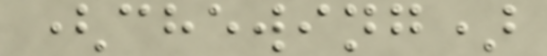(chewing)
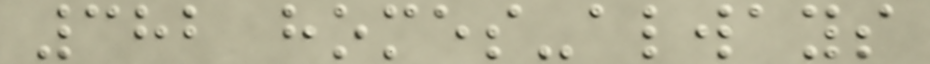382 homes-always
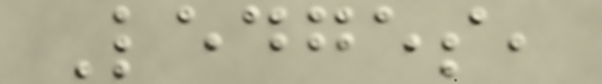Ledges,
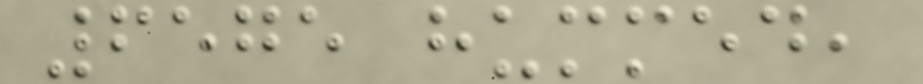6575 hummed,
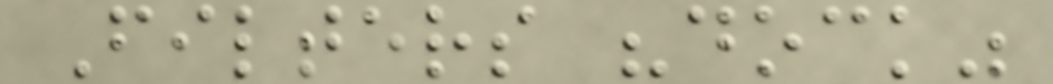Filters "dock"
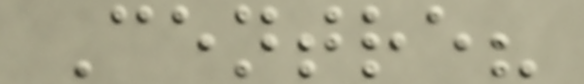Centre?
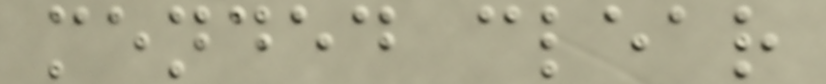mended clear
